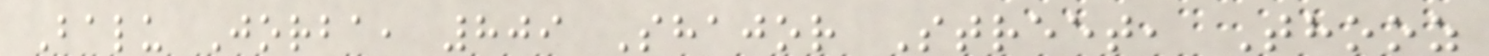Balu Jorba, 809 Shajor Street, Thooz
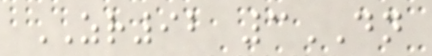ZR92 3DN
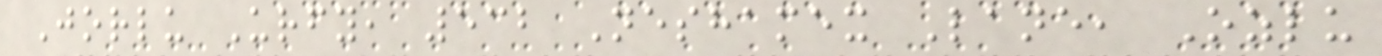Jorlu Urfy, 532 Neshamex Lane, Ozlu
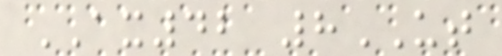AX42 8UT
